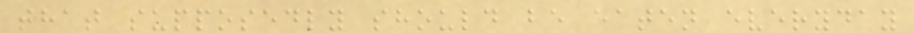that supposedly should be eaten everyday
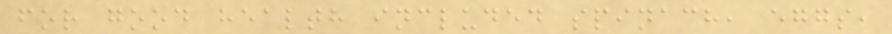for good health included spinach, eggs,
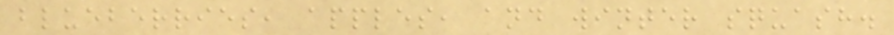blueberries, apples, and winter squash.
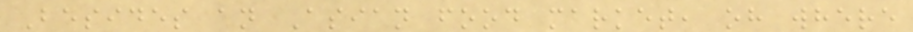Besides an Asian food market, oh where
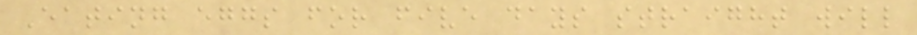Eating eggs for five days straight will
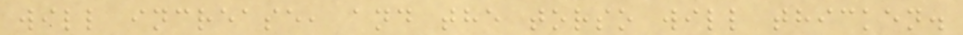will increase, and the torso will thicken.
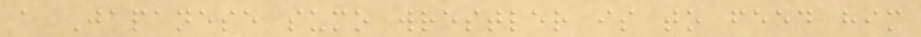a Japanese sumo wrestler is to feed him
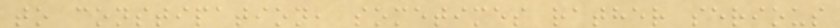to constipation, sometimes rather serious
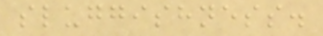sluggishness.
